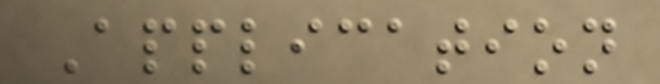Application
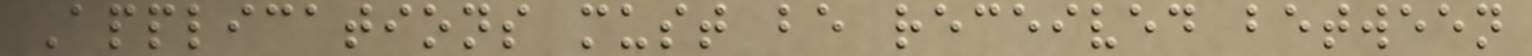Applications must be received between
